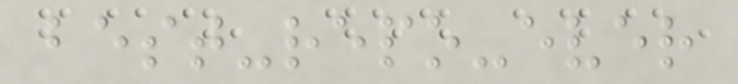best-repo-ever
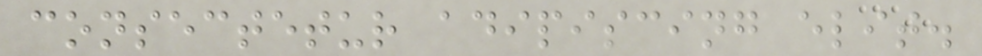consectetur adipiscing elit.
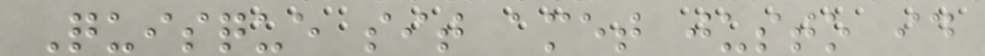Quisque sit amet justo id
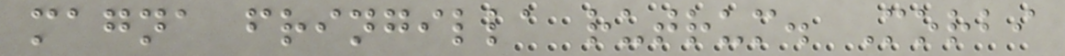magna fringilla rutrum. Morbi
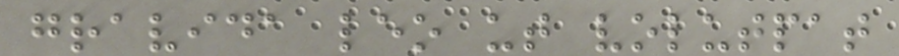gravida leo ut volutpat
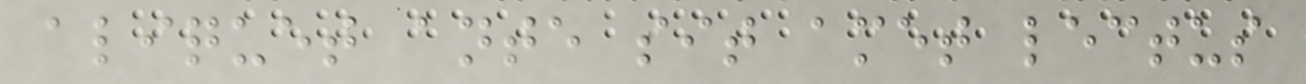aliquet ante sit amet lectus
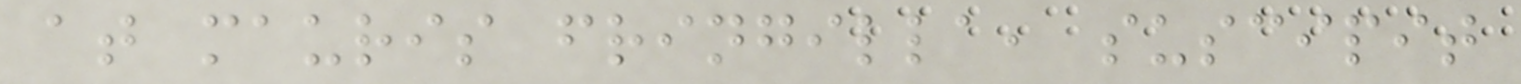at mauris fringilla, suscipit
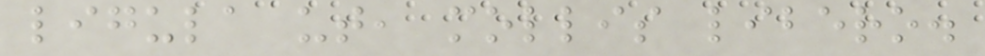ligula ut, mollis libero.
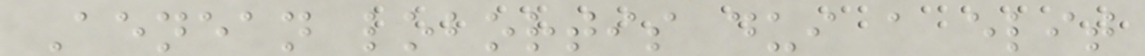Aenean lobortis dui a elit
